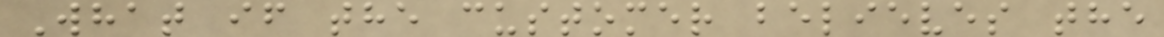What if the customer believes the
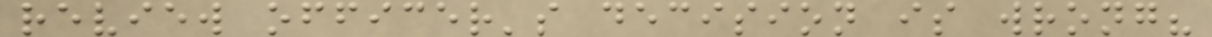review officer's decision is wrong?
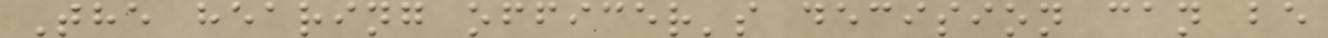The hearing officer's decision can be
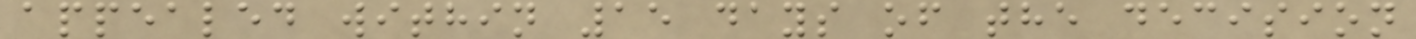appealed within 15 days of the decision
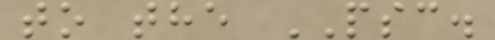to the PSC.
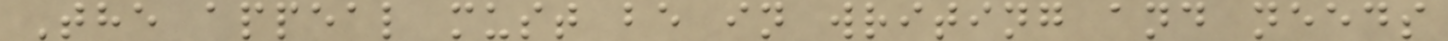The appeal must be in writing and needs
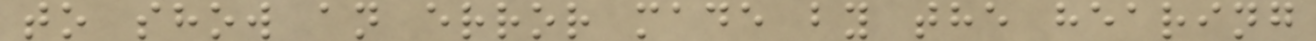to show an error made by the hearing
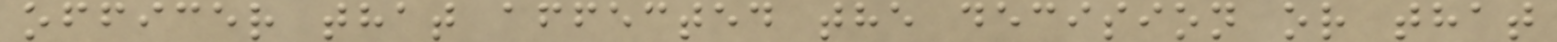officer that affected the decision or that
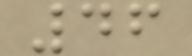46
